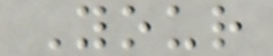Your
